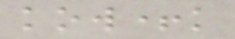kow+k
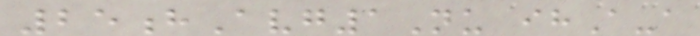25hAvg1Nu ihA-a
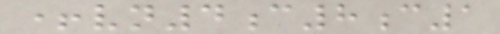+vn4c8c1
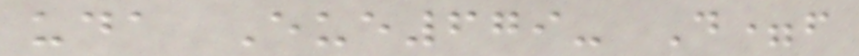uda Eue679- D=f
